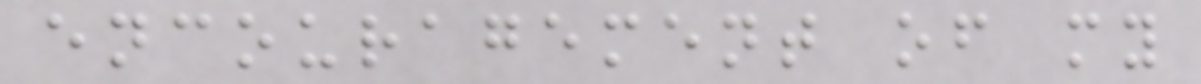encouragement of my
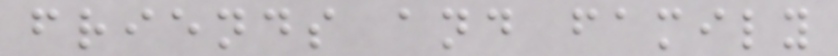friends and family
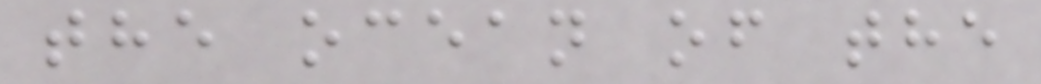the ocean of the
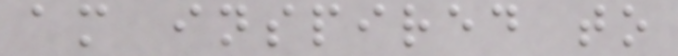am inspired to
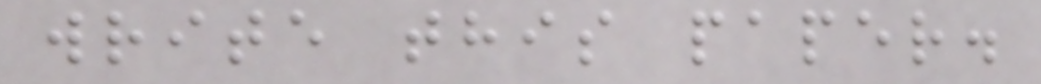write this paper.
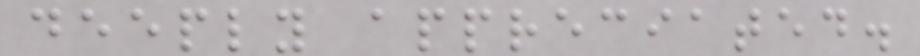deeply appreciated.
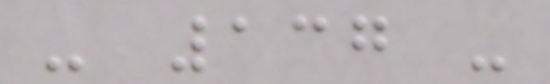- 137 -
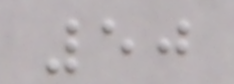50
